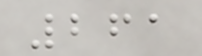261
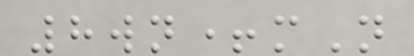8wn+mN
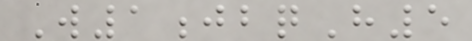W1jbqH5
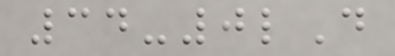34-0lD
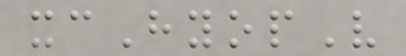xcHyopV
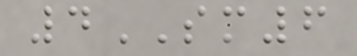4SM6
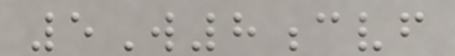5W8cvf
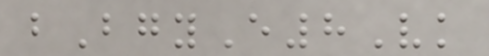bBgyE8Vk
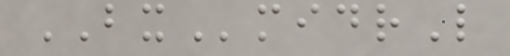BXmidrL
